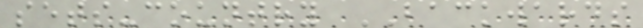sets-country BACKWARDS
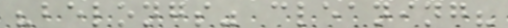"belongs" cleaning?
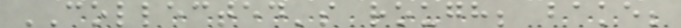COLLECTED's rough; bake;
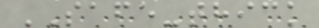SAFE-thick
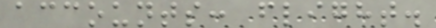accounts: flight.
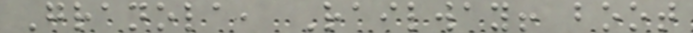Granola, Railway! boot
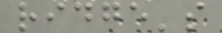ridge's
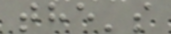the's
